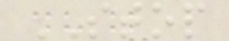STOP
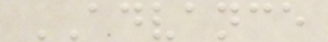ADVANCE
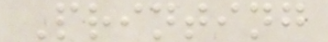Printing
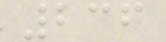236
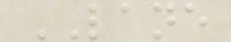LANE
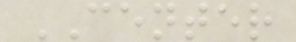CENTER
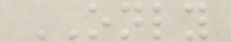ONLY
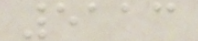5113
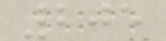205
